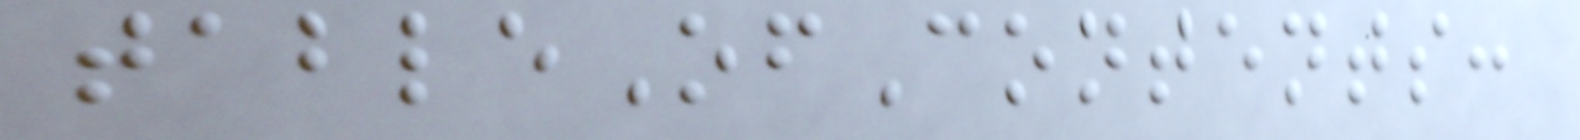tableOfContents:
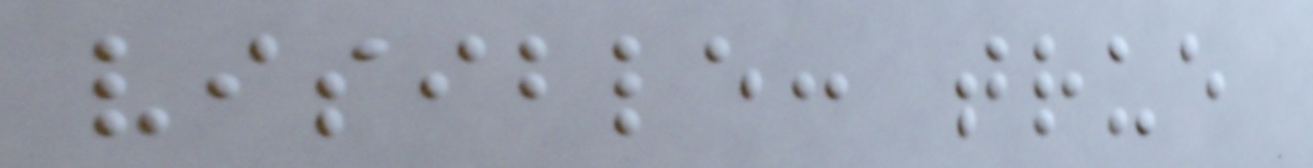visible: true
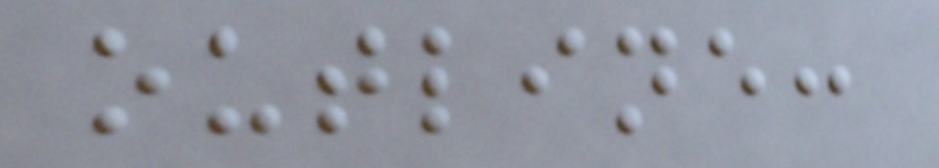outline:
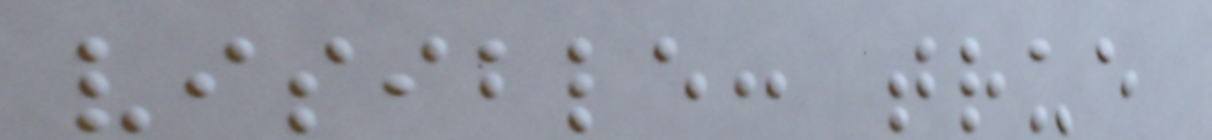visible: true
